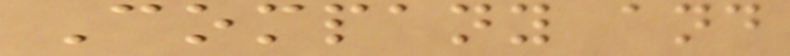Company and
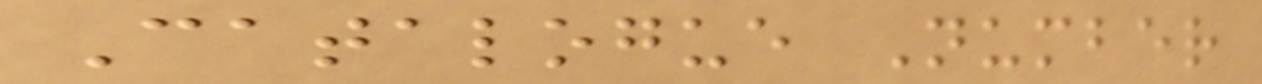Catalogue Number
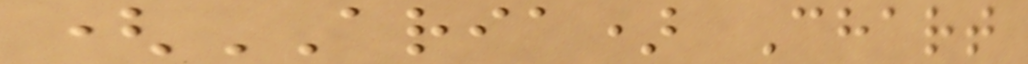(ARIA) Chart
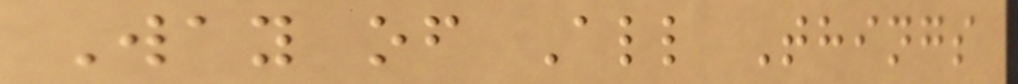Way of All Things
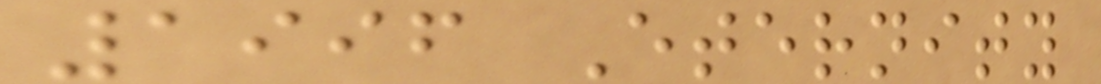1996 Eternity
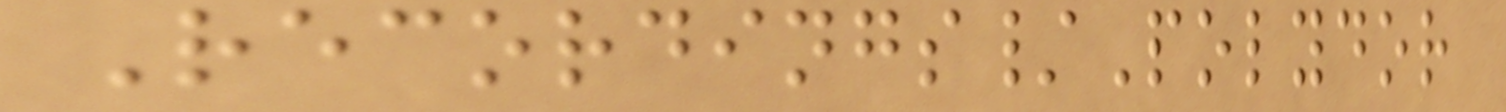Recordings/Polydor
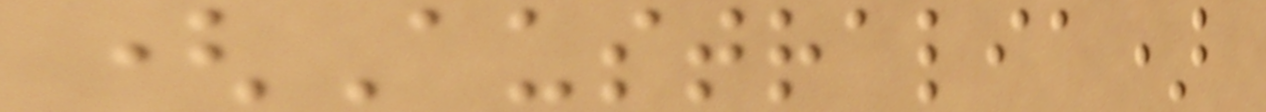(Australia)
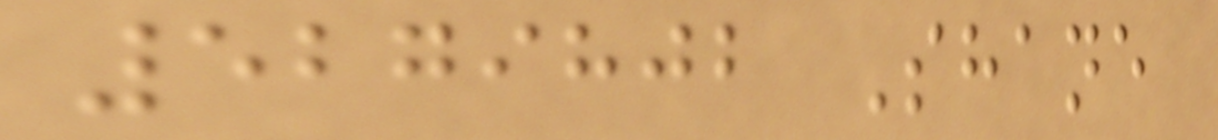5279802 Shane
